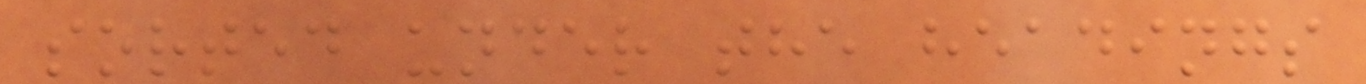sorted under the headings
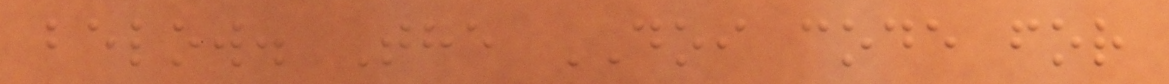below. The DOI code for
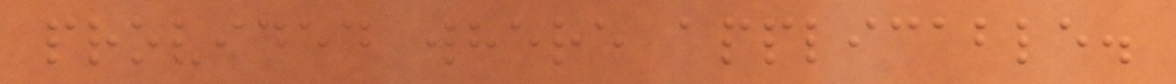provided where applicable.
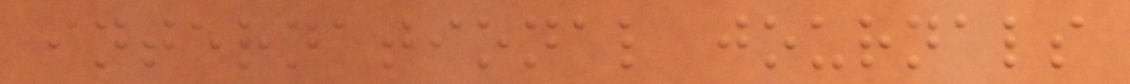international journals
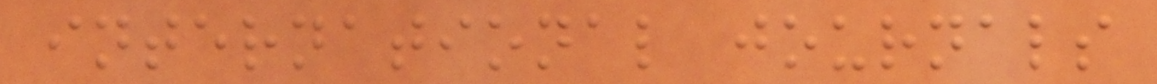international journals
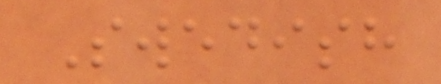Swedish
